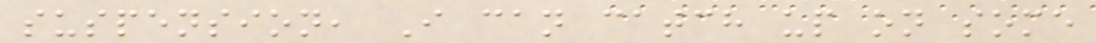suspension, I can catch up on some
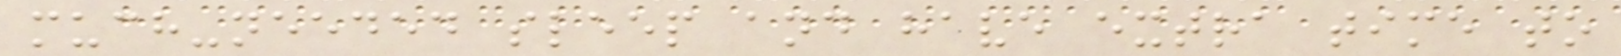much-needed sleep and have extra time to
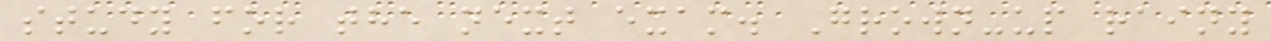study for the next exam. Grown-up rainy
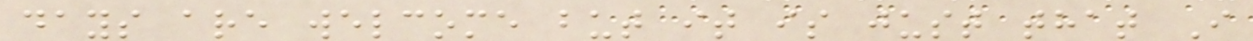days are welcome but it is just that I
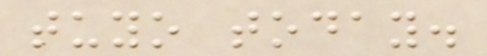tuyo today.
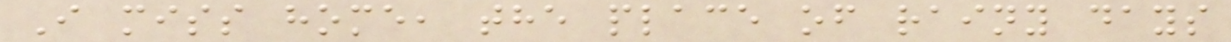I miss home, the place of rainy days
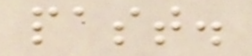past.
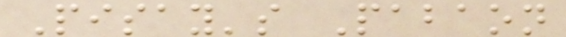Pisay's Pabaon
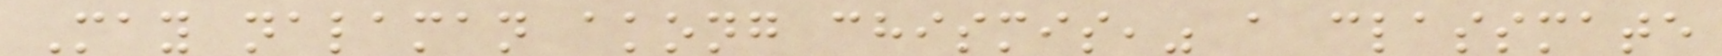May nalaman akong chismis," a classmate
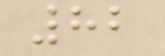82
